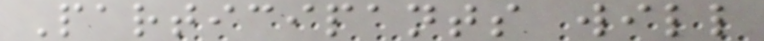Participants will
